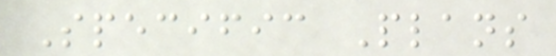Specific Plans
